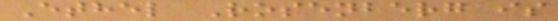Ethel Rosenberg is
